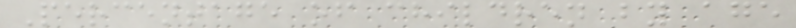Percentage of children by age
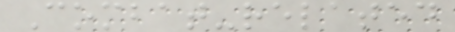Combat-related
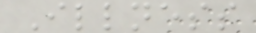Illness
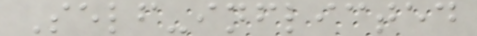Self-inflicted
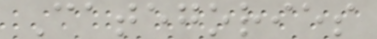Categories
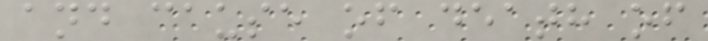and cause of death of
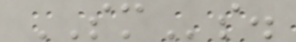SMs.
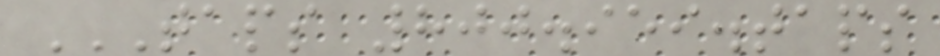TAPS 800.959.TAPS
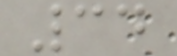34
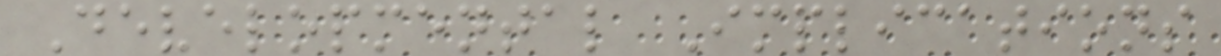Developmental Implications
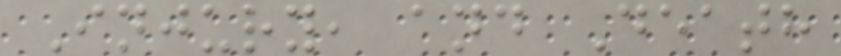Injury, and Death
